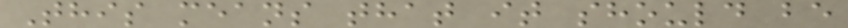This means that it should be
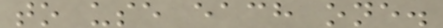to use each one.
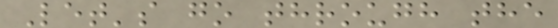Let's go through the
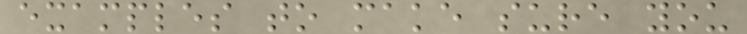examples to make sure you
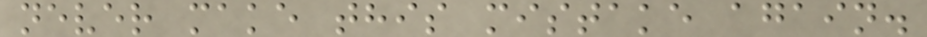never make this mistake again.
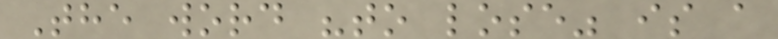The word "to lose" is a
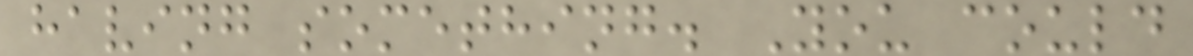having something. You could
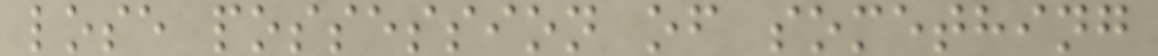lose possession of something
